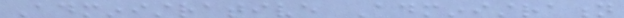Administrative Administration
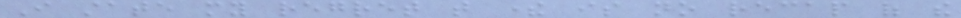I state my regret that there is no recap of the
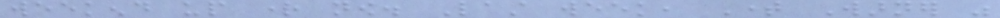weekend up right now. Last week, Time Warner was
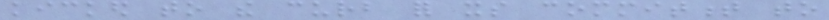kicked to the curb for its commitment to
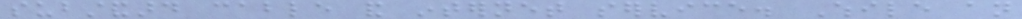substandard cable and internet service. While an
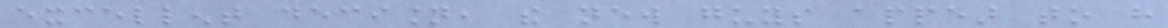excellent decision, the new guys appear to have
